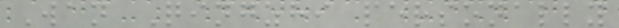Wan Qingzhi personally
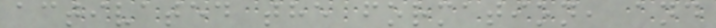activated the formation, and
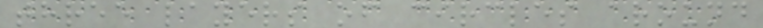three layers of circles around
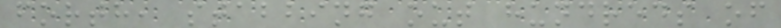forth, stabbing out hundreds of
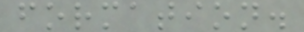formation.
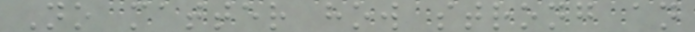No matter how strong an
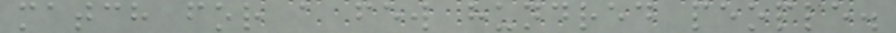match for a few hundred people.
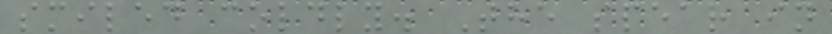smiled coldly. The spear in
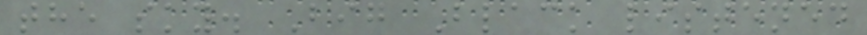the sky. Big Black listened
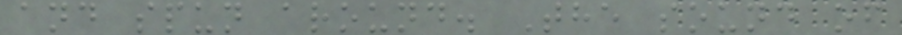and spun around. The sound of
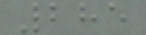285
